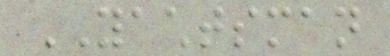YACHTSMAN
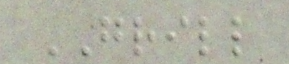GRILL
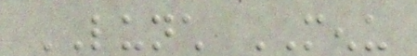LUNCH MENU
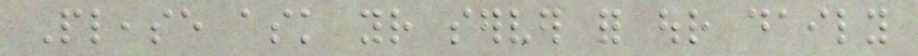Please ask your server for our daily
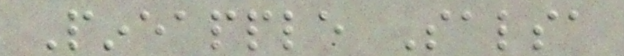Pineapple Salsa
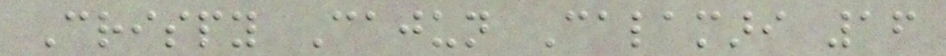Crispy Cajun Calamari 16
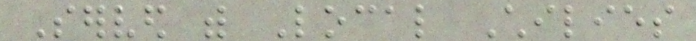Served with Local Chilies
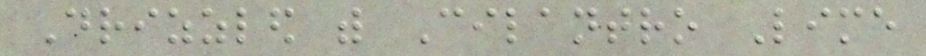Drizzled with Cilantro Lime
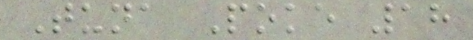Tuna Poke 18
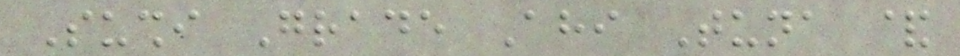Sushi Grade Ahi Tuna &
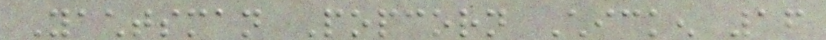Yachtsman Popcorn Chicken 16
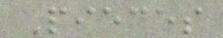Pieces
